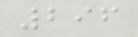296
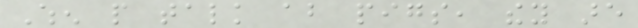When people talk about pigs, they are
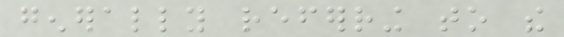generally referring to the
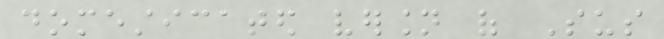domesticated version of Sus
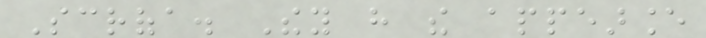Scrofa. They have the appearance
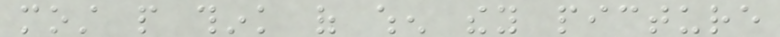most people think of when they picture
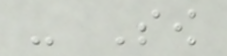- Sow
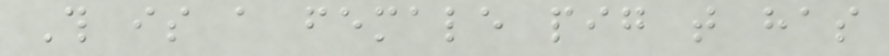This is a female pig that has
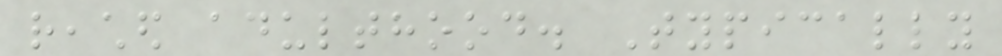reached adulthood. Typically
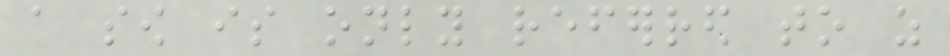a sow is only referred to as
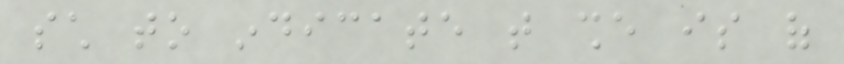such to indicate that she is of
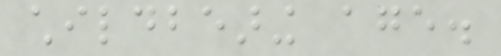childbearing age.
